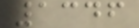1346
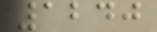1240
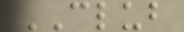CLUB
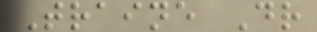Traine Dr
